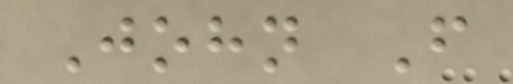John F
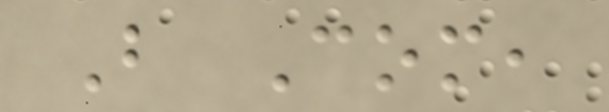B Com,
